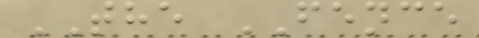THE FENCE
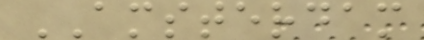AMSTERDAM
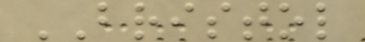BRISTOL
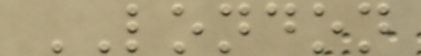LONDON
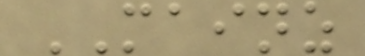MAINZ
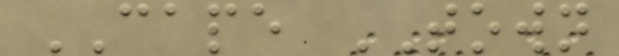CAPE TOWN
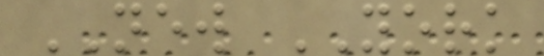NEW YORK
